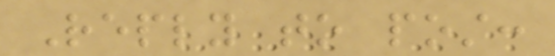Reply to post:
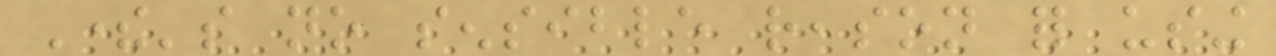There's no sensible reason for using
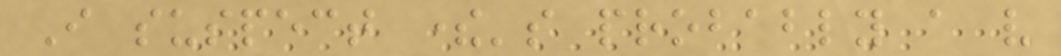I suspect there's probably a very
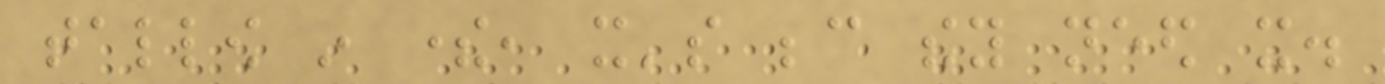tallow in there, it's because they need it.
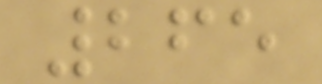265
